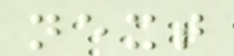next
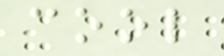cool
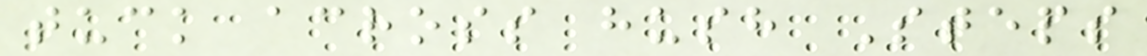tuck across hush Steps
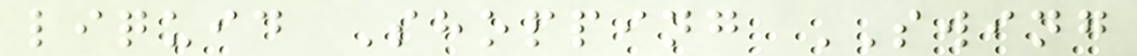liquid Shopping SWING
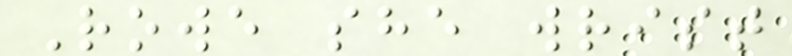Rowe she wrist
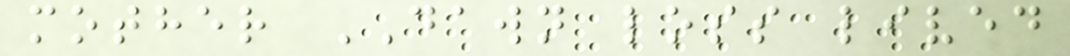mother DAWN loss lived
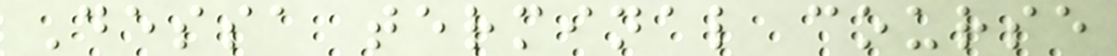Dessa terminal course
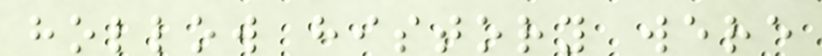hollow history were
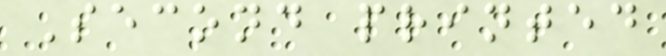Second printed
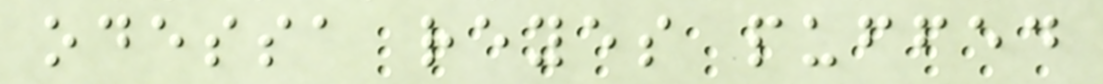odessa reyes puffed
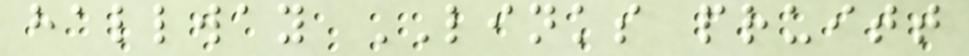hallway LINKS pruitt
